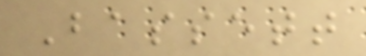Bassett
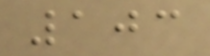103
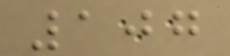107
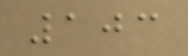103
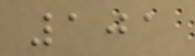101
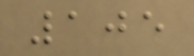105
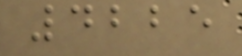4225
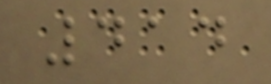414
